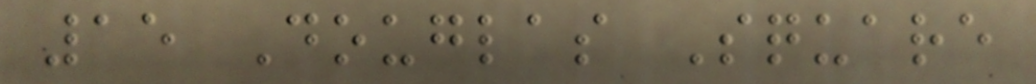15 Douglas Square
